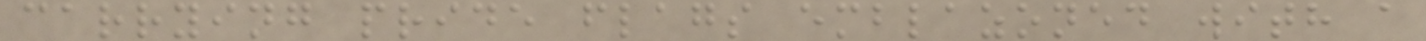carrying pride flags emblazoned with a
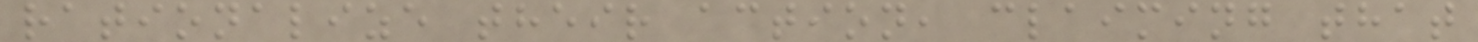rationalize their action, claiming that
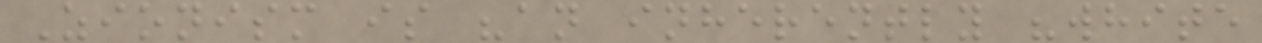Zionism is "an inherently "white
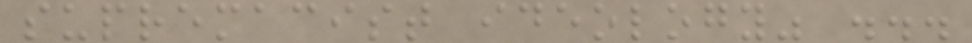supremacist ideology" ...
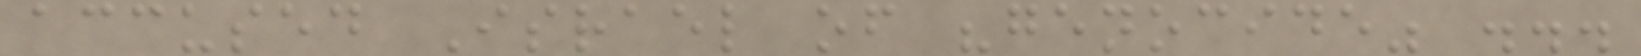accused Israel of "genocide" ...
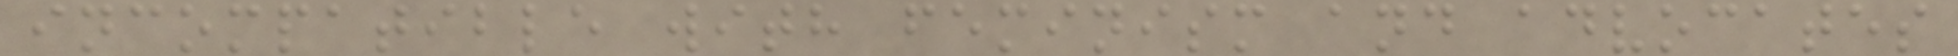incompatible with feminism and advocates
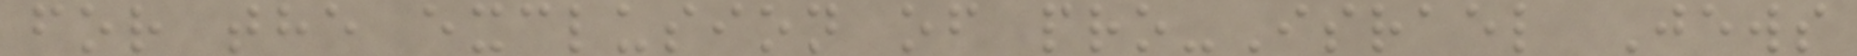for the exclusion of pro-Israel Jews
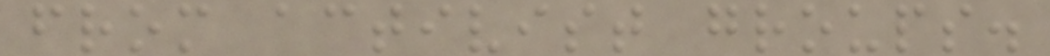from activist groups.
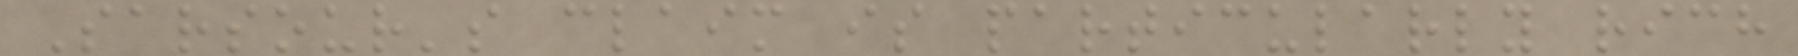Sarsour's claim is particularly rich
